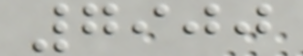7900
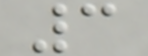3
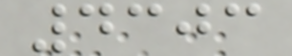4303
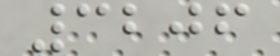3206
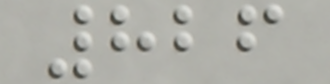826
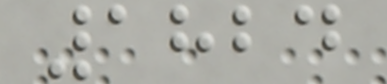1824
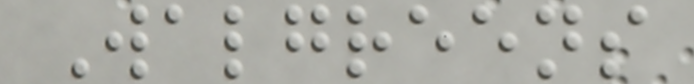Walgreens
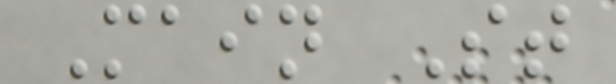Main St
